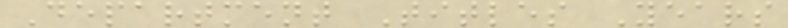Department Titles Years
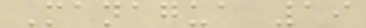Managua 19
